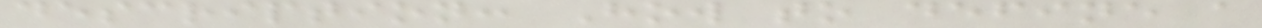description: How to define a
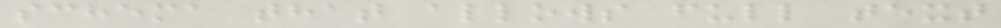schema that allows full text
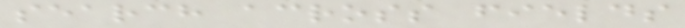search across fields
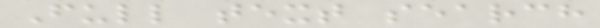Full text search
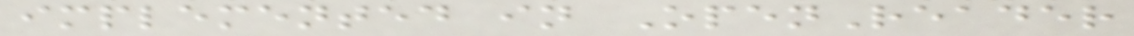implemented in OpenReader
